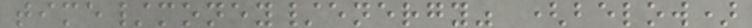time/money/energy" (below)
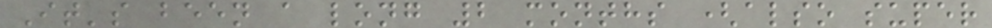It's been a long 2 months (also super
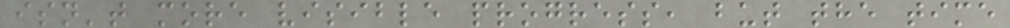isn't more visible progress, but the time
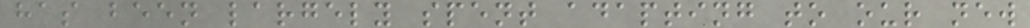has been largely spent adapting to our new
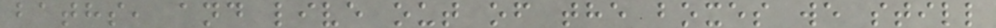baths, and live out of the boxes we still
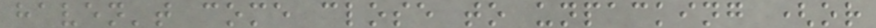haven't come close to unpacking (or
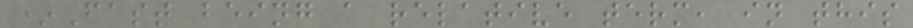*Fast being a relative term, in this
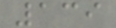139
